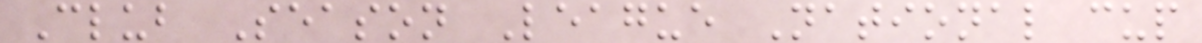Club Season League National cup
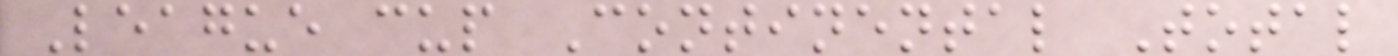League cup Continental Total
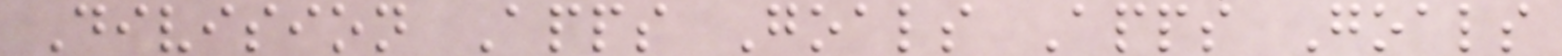Division Apps Goals Apps Goals
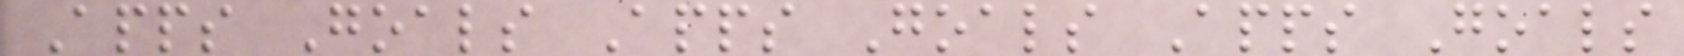Apps Goals Apps Goals Apps Goals
